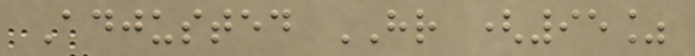Adjusted HR (95%
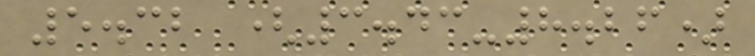5.32 (3.43-8.26)
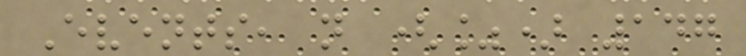Events, n (%) 147
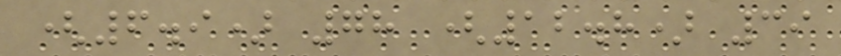(6.9) 78 (12.8) 39
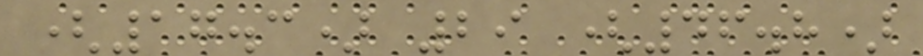(17.3) 29 (46.8)
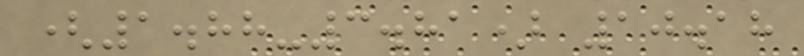(1.88-3.81) 10.18
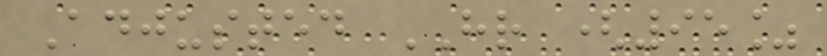Adjusted HR (95%
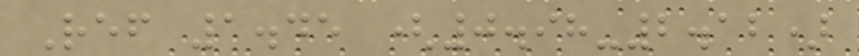Ref 1.45 (0.98-2.12)
